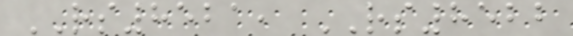RS8521, RS8522
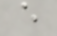e
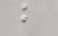b
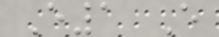E1 E
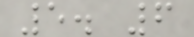5. 6
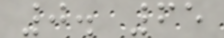0. 65
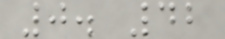0. 42
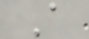A
